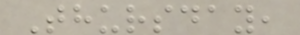Thursday,
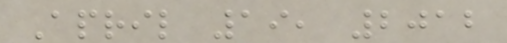April 19, 2012
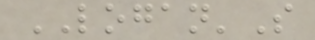LOGAN'S
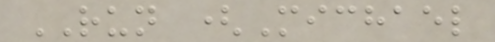RUN (Michael
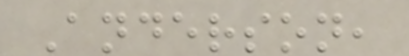Anderson,
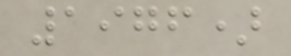1976)
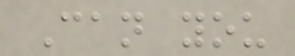Can you
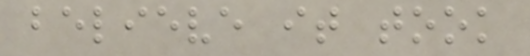believe it took
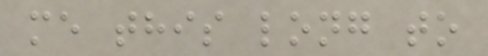me this long to
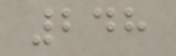248
